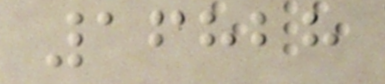16828
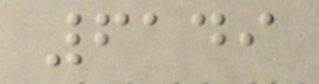6149
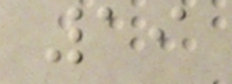19
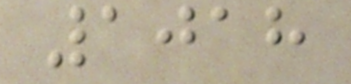1018
